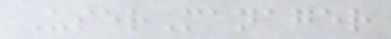UserManager
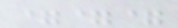===
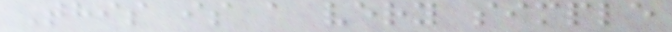This is a very simple
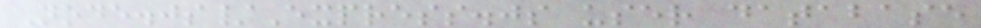Node.js/Express.js user database
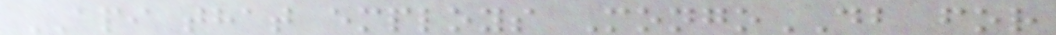API that employs MongoDB for
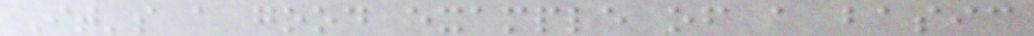It's a good example of a basic
